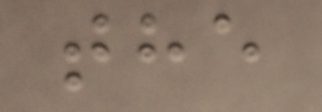the
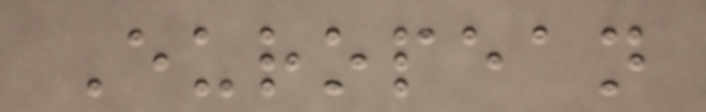European
